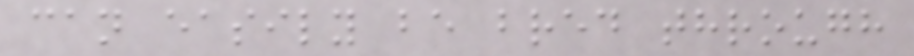can easily be bred through
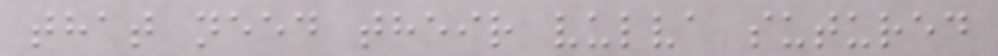that need their vulva sutured
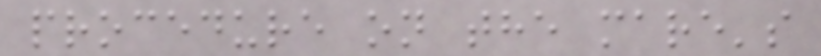procedure on the mare's
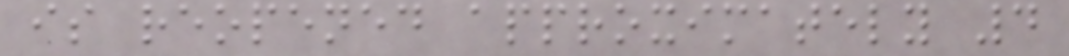is reopened approximately 4
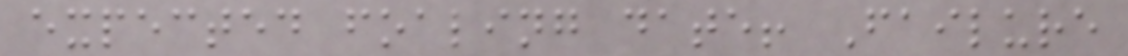expected foaling date! Failure
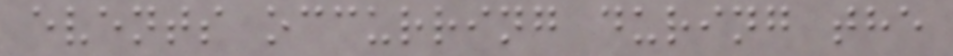events occurring during the
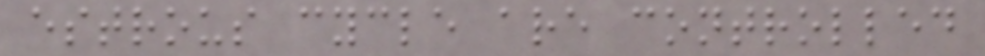estrous cycle are controlled
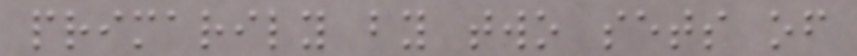primarily by two sets of
